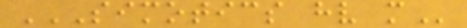SIMOTICS HV M
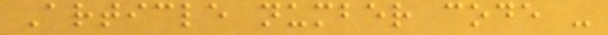Article number code -
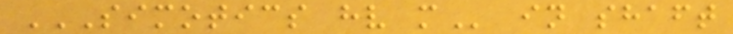SIMOTICS HV M in shaft
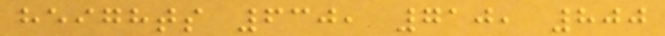heights 630, 710, 800
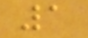1
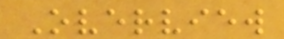Overview
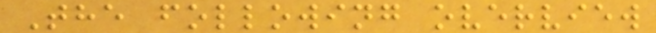The following overview
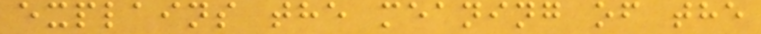explains the meaning of the
